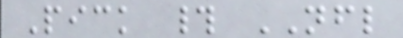Pick # NFL
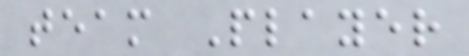team Player
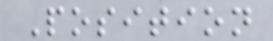Position
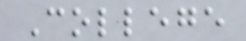College
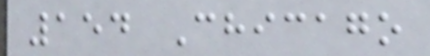154 Chicago
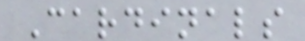Cardinals
